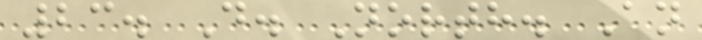23. D. North. An
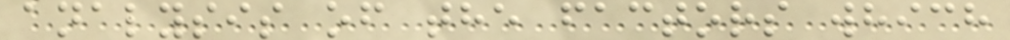analysis of the factors which
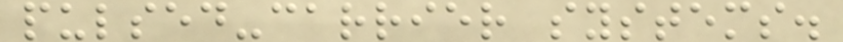pulsed-carrier systems.
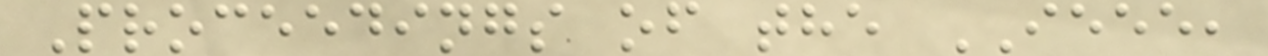Proceedings of the IEEE,
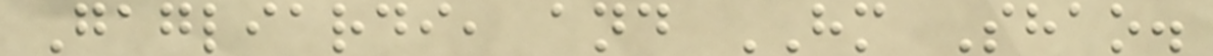Gagliardi, and HM Shao.
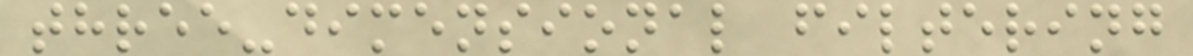three-dimensional filtering
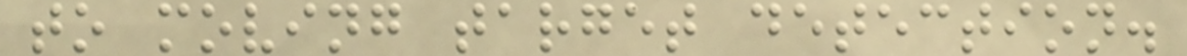to moving target detection.
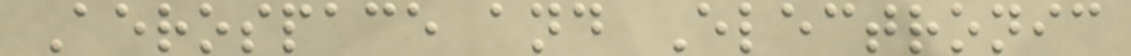Aerospace and Electronic
